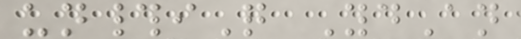un#iQ YdAn
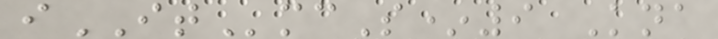iITmcS*9 Kna
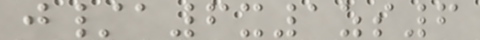j/a6x1zs6
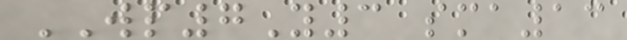WP7Y3 sma13
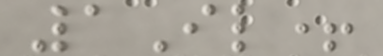1Il+
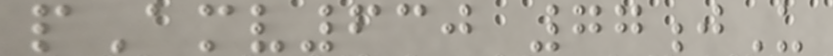pAmv630 77jU
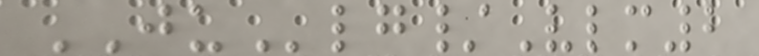JUlg/Vlm2
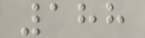188
